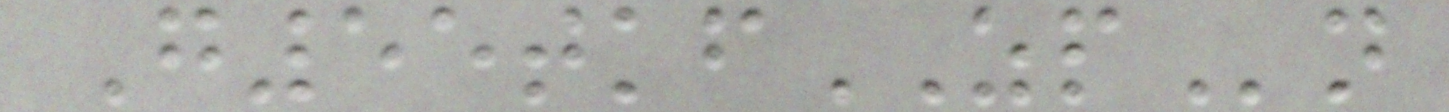G55tkfZPn
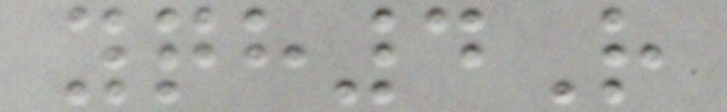yqh4R
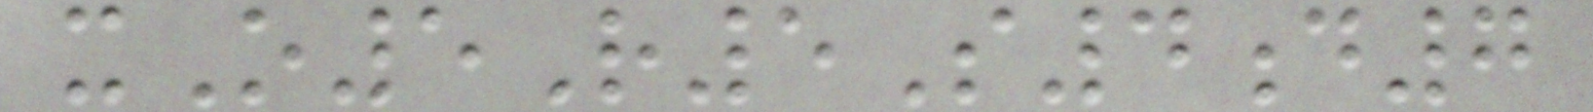xO5R5S4d7
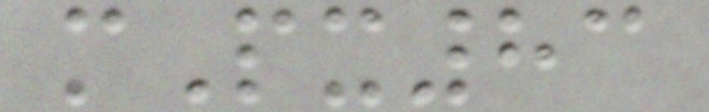mPx83
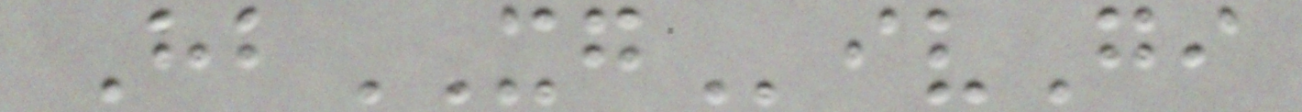HbXGivGi
